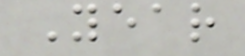Year
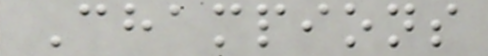Champions
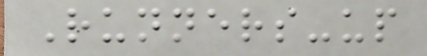Runners-up
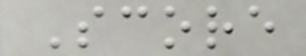Score
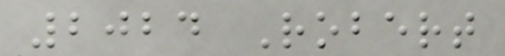2024 Robert
